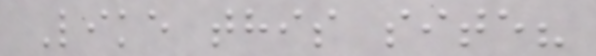Like this site?
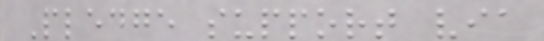Pledge support via
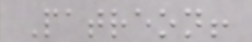Patreon!
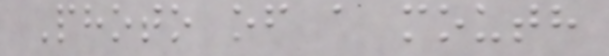Photo of a mouth
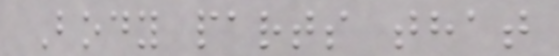Body parts that
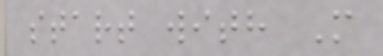start with M
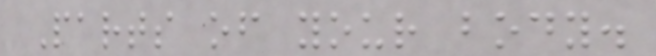Parts of your body.
